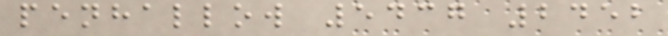penhallow 5437 2452
